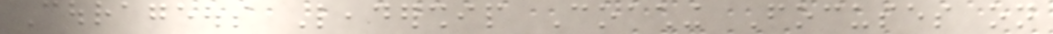Courageous Leadership Coaching Focuses on
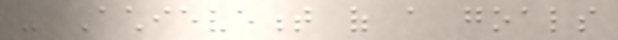- Achievement of a goals
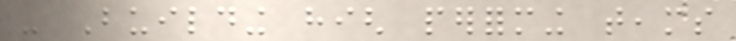- Building high performing teams
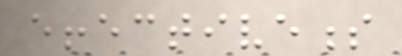effectiveness
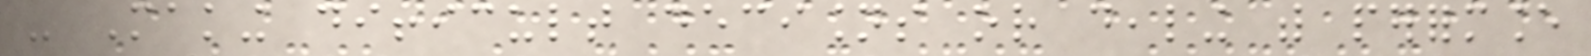- Making difficult decisions or dealing with performance
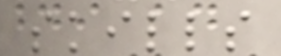skills
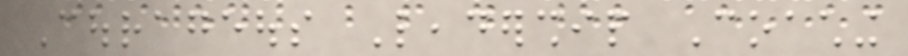Courageous Leadership Coaching
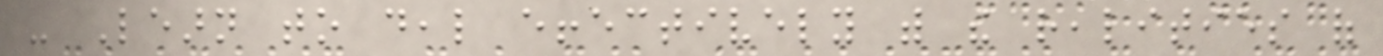- Learn to deal effectively with the realities of
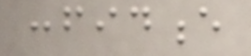confidence
